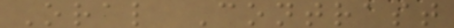Oral Contrast
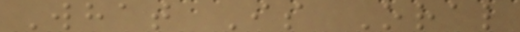What Is Oral
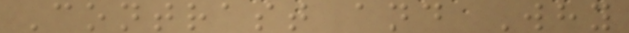Contrast and Why
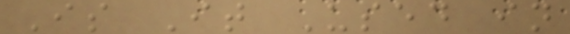Is It Used in
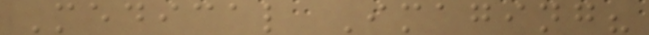Medical Imaging?
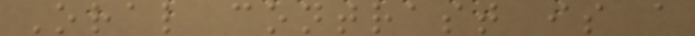Oral contrast is a
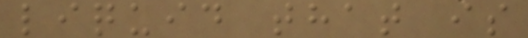liquid that is
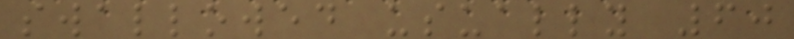swallowed usually 60
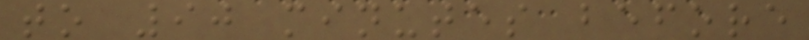to 90 minutes before
